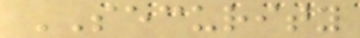SECURITY
